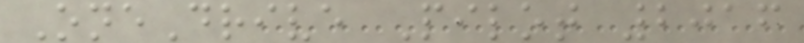OneDrive Pilot 2016
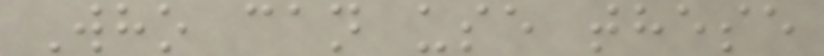Who can use these
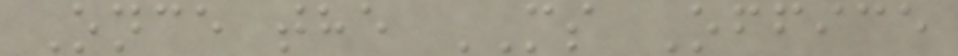Once the MS Office
